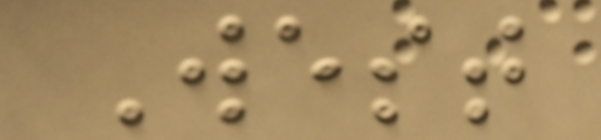West
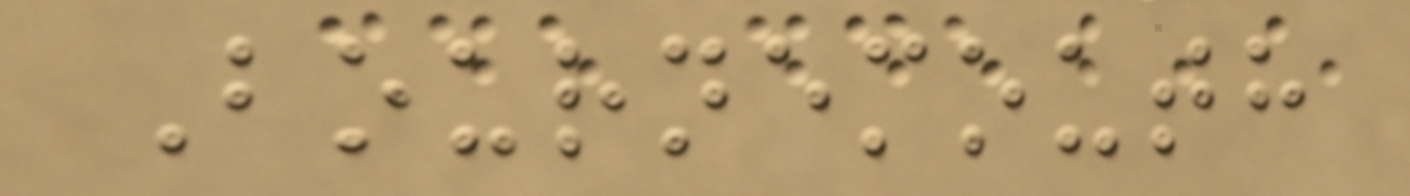Bournemouth
